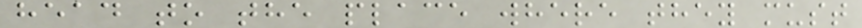head to the place where they must
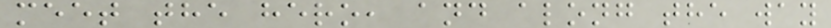meet the hero, and along the way
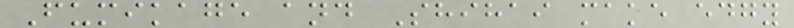Fumikage and Shihai make edgy
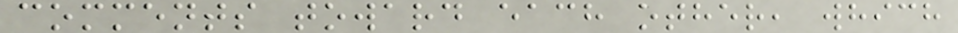comments toward each other, which
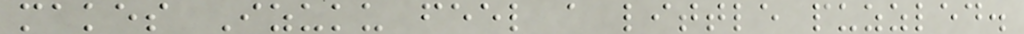makes Izuku feel a little puzzled.
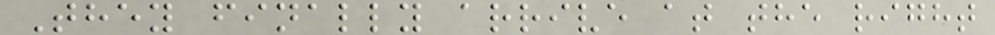They finally arrive at the right
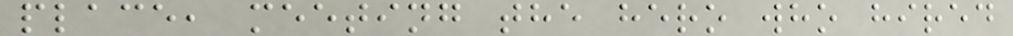place, meeting the hero who hired
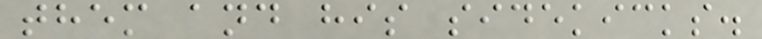them and his sidekicks.
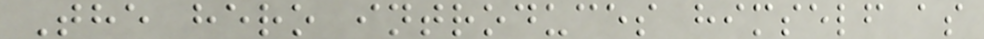The hero introduces himself as
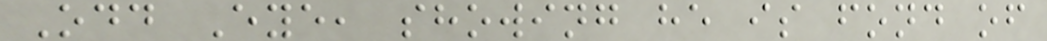Odd Eye, showing he is fond of
